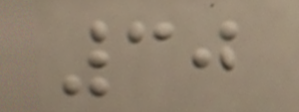30
